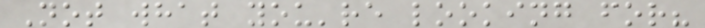Not what you're looking for?
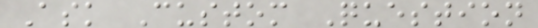Ask Custom Question
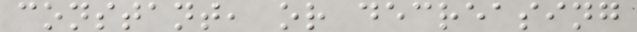constant, or decreasing
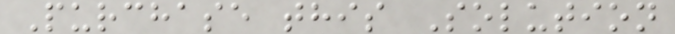Purchase this Solution
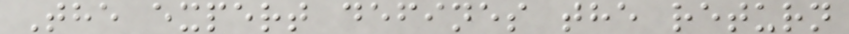The expert defines the return
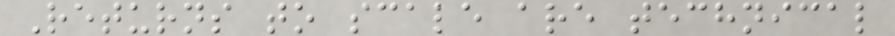Returns to scale are technical
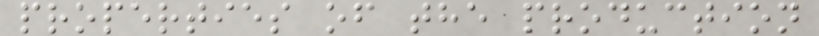properties of the production
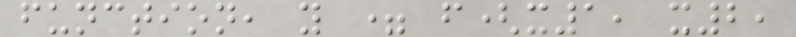function, y = f(x1, x2,
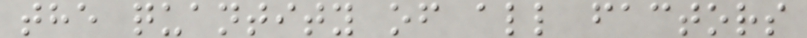the quantity of all factors
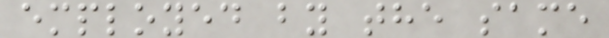employed by the same
